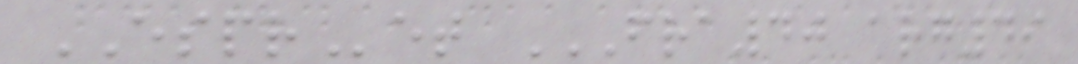ESPRet FRA40 ARG49
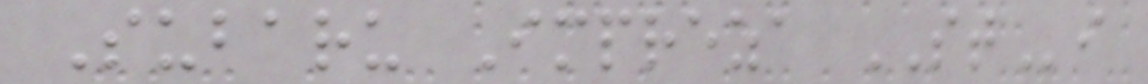Subaru Impreza STi
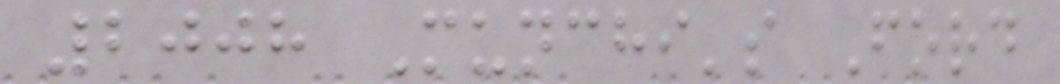2008 Munchi's Ford
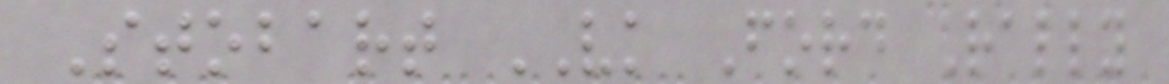Stobart VK Ford Rally
